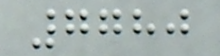7780
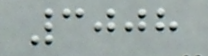3008
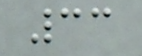33
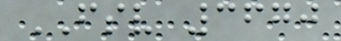FSV 3670
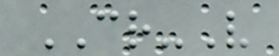CR-V
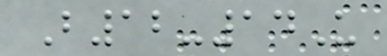B12-14U
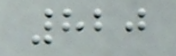820
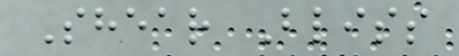Shear Bliss
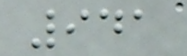941
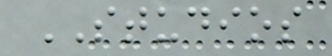STUDIOS
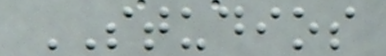STUDIOS
